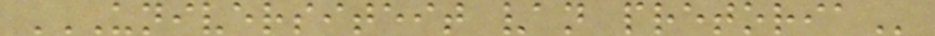UNIVERSITEIT VAN PRETORIA
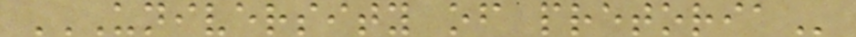UNIVERSITY OF PRETORIA
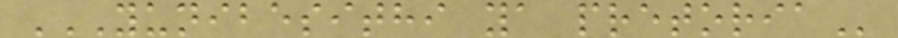YUNIBESITHI YA PRETORIA
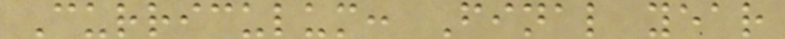Curriculum: Final year
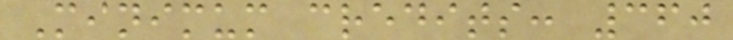Minimum credits: 360
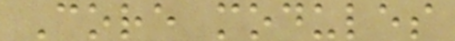Core modules
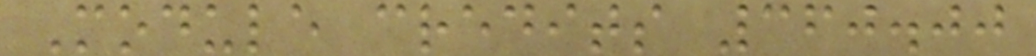Module credits 360.00
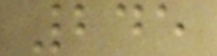245
